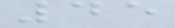45
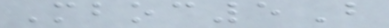Mboc5B
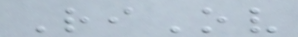RiOv
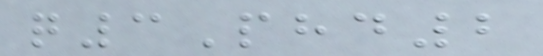q3Phd2
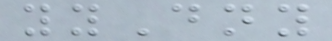yyDny
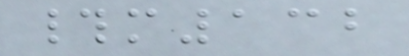#m132
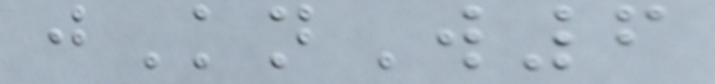jKnW6
